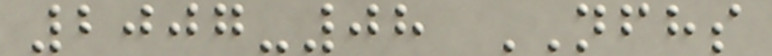2007-08 NFHS
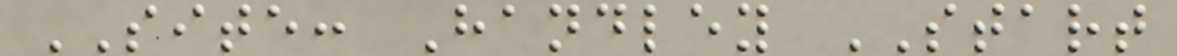SITE: Handley START
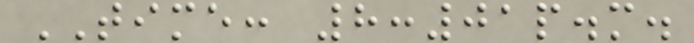TIME: 8:01p.m.
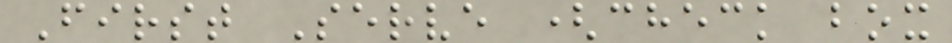First Serve (check box
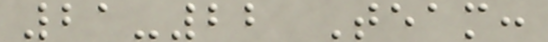21-22 Team:
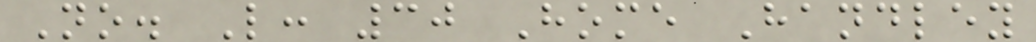No. L: 30 Home Handley
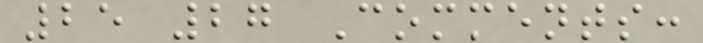25 27 Comments:
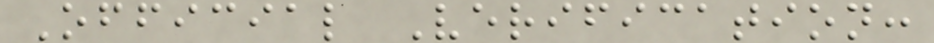Official Verification:
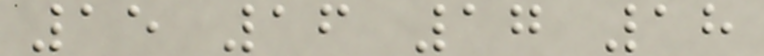15 16 17 18
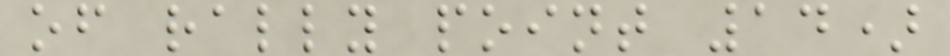of rally point 14)
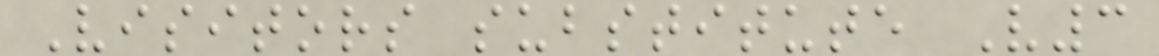Visitors substitute V3
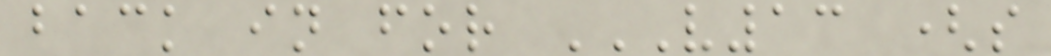back in for V13 (S
